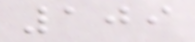109
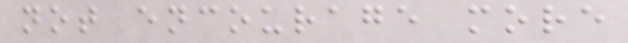not encourage more
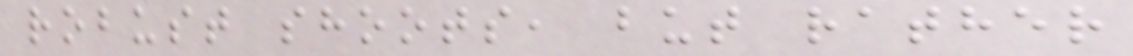robust shoots, but rather
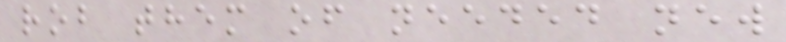rob them of needed new
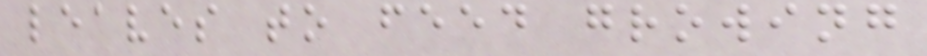leaves to feed growing
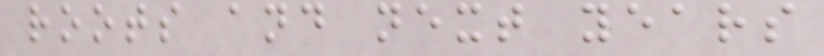roots and next years
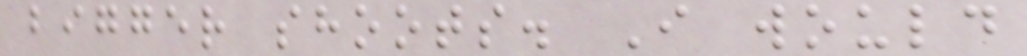bigger shoots. I would
